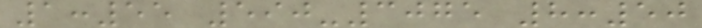1:55 590-3075 8:50
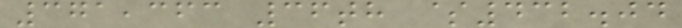371,363 36th $432.04
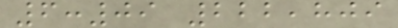6:09 222,809
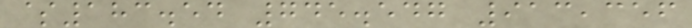$183.54 745.547 913,356
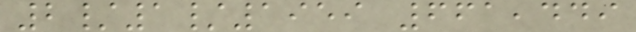2/1/1959 661,449
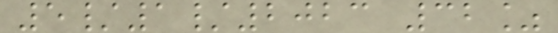5/1/2023 32%
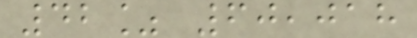42% 60,018
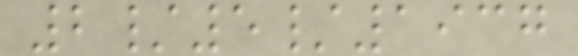2/5/1937
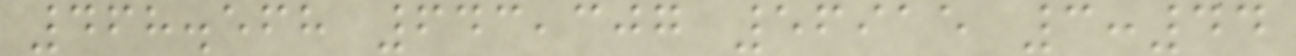468.568 643,307 56915 3:44
